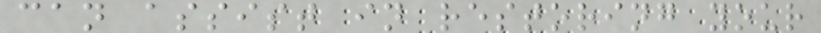can assist in restoring your
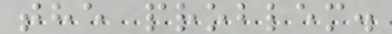the problem.
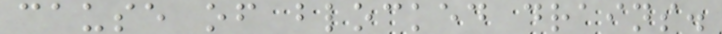cause of blocked drains.
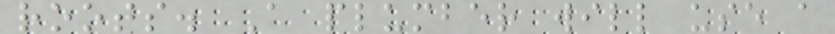roots. A plumber will use a
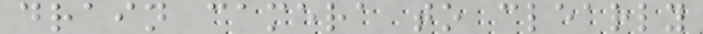drain camera to clearly
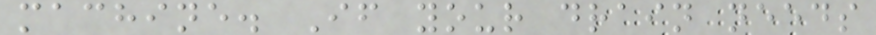machine. If your drain needs
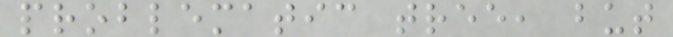problematic tree, but
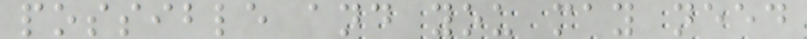possible and you may need
